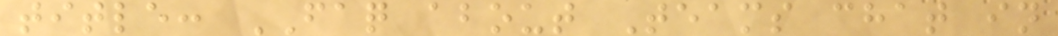title: FAQ about Teams chat in
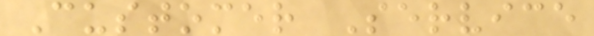Customer Service
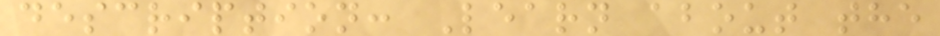description: Learn about the
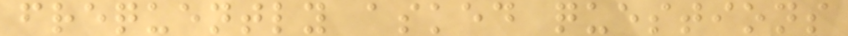frequently asked questions
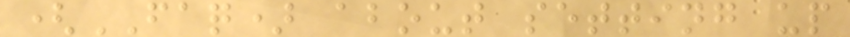(FAQ) about setting up
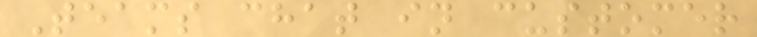Teams chat in customer
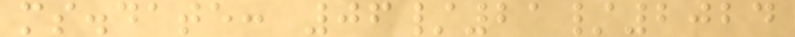ms.date: 06/21/2024
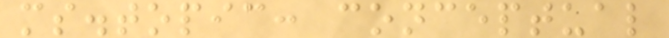ms.topic: conceptual
